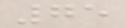75
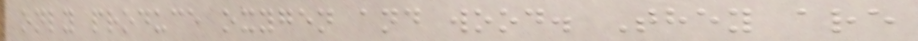only produce oxygen and wood. They are
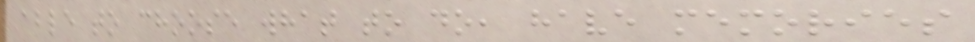able to choose what to do, have memories
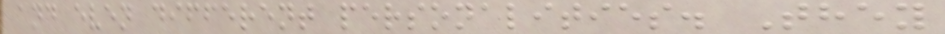and even different personalities. They
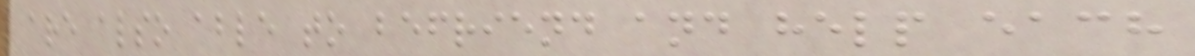are also able to befriend and help each
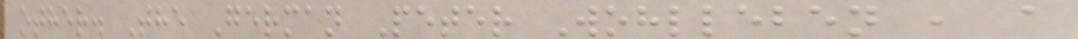other. The German Peter Wohlleben , a
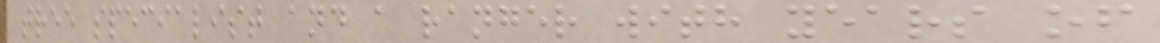tree specialist and a ranger with years of
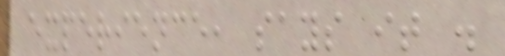experience, says it .
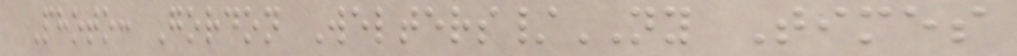Photo: Gordon Welters/NY Times
